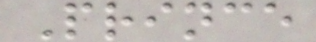Prince
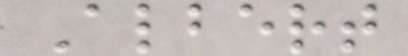Albert
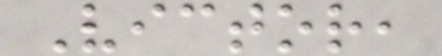Victor,
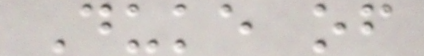Duke of
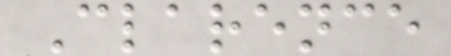Clarence
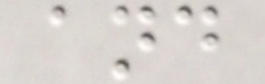and
